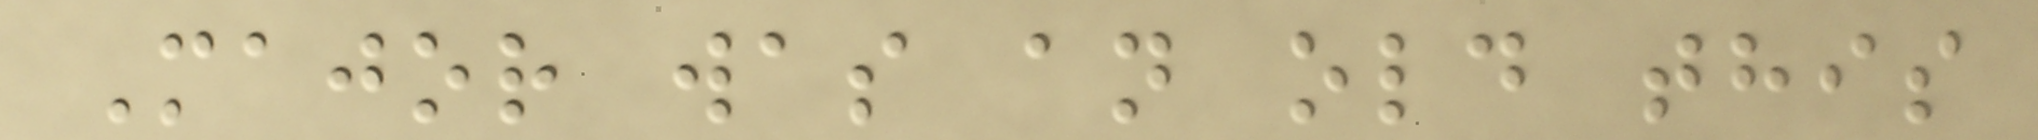Major was an old this
